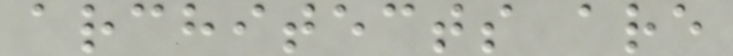architects are
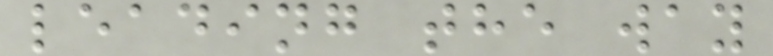leading the way
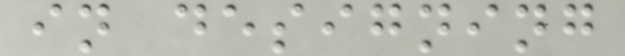in designing
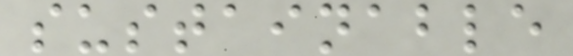sustainable
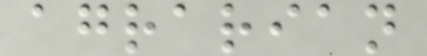agrarian
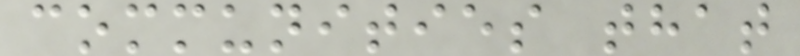communities that
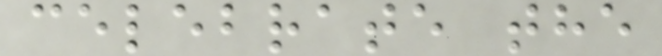celebrate the
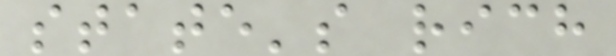state's rich
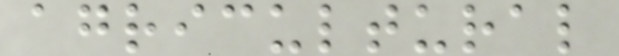agricultural
